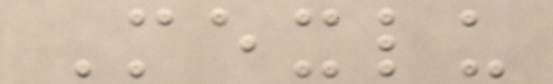Mexlu
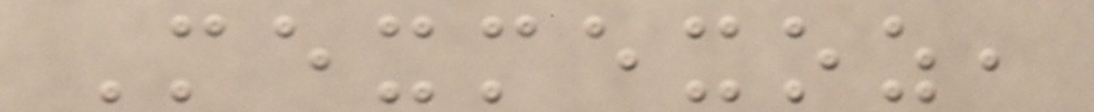Mexmexoz,
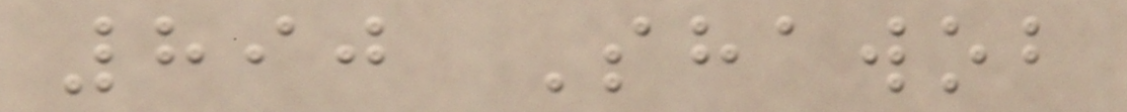890 Shawob
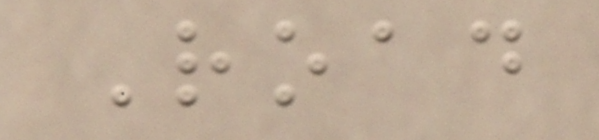Road
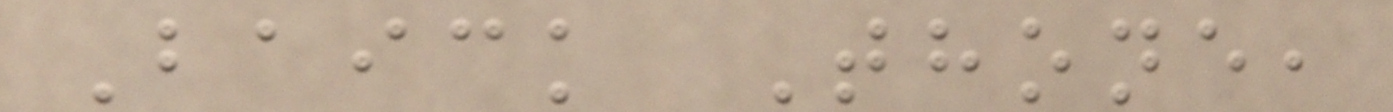Baick Thone,
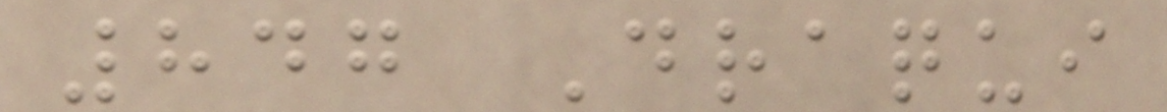847 Draqui
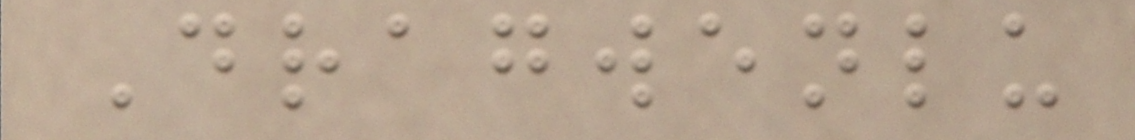Dragwenlu
